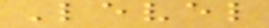Level
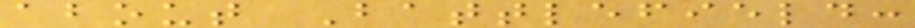about Battlefield:
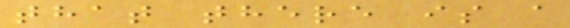that there is a
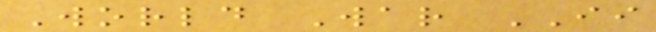World War II
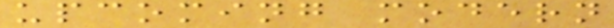upcoming modern
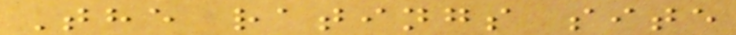The ratings site
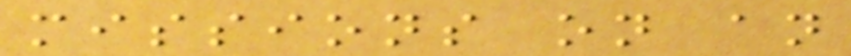missions on an
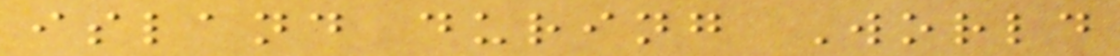island during World
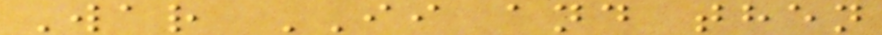War II and then
